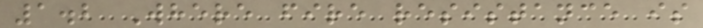1.2 Where fire resistance is
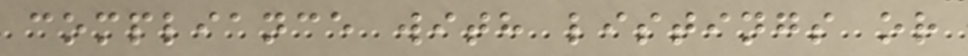compliance with listings or
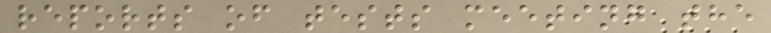reports of tests meeting the
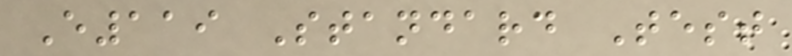E119 Standard Test
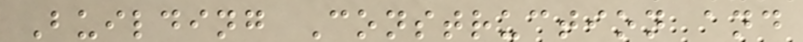Building Construction and
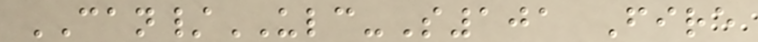CAN/ULC-S101 Fire
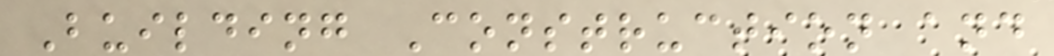Building Construction and
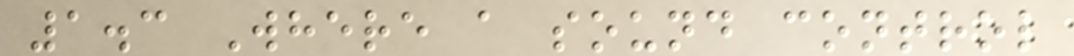1.3 Where a sound control
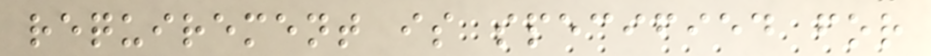requirement is specified for
